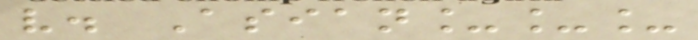v. Asian___
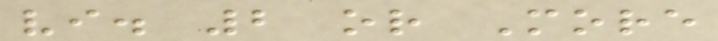vi. 2 or More
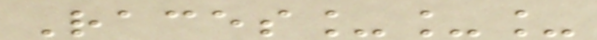Races___
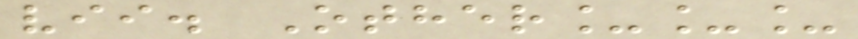vii. Other___
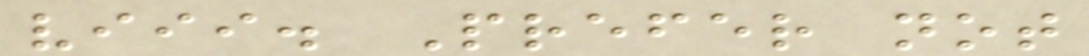viii. Prefer not
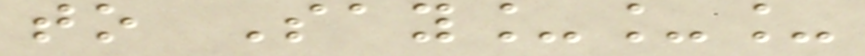to Say___
